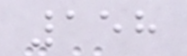158
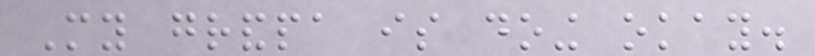My grandpa is doing okay.
